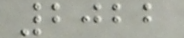2022
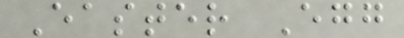Easter Egg
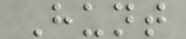Hunt
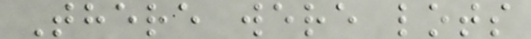There were lots
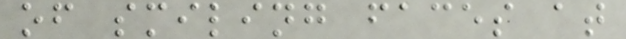of smiling faces at
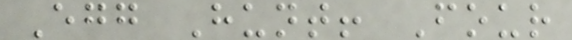Egg Hunt! Four
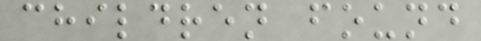children found
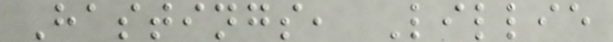Hastings, Lillie
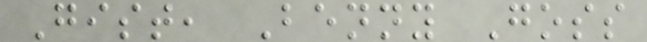Gist, Benny Goss
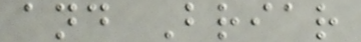and Briar
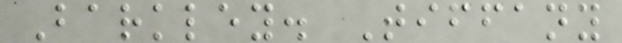Barkley. Tiffany
